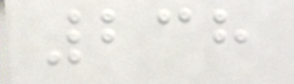238
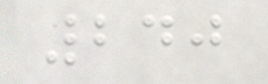240
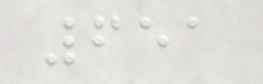651
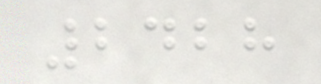2428
